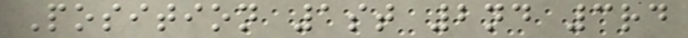Position 1st 2nd 3rd
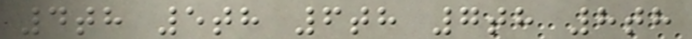4th 5th 6th 7th 8th
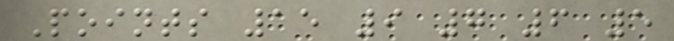Points 15 9 7 6 5
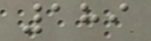189
